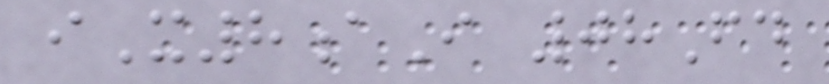iX8aI 08Fd
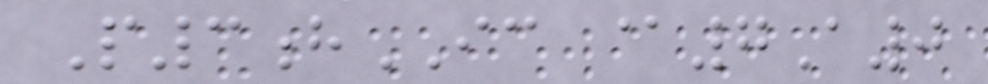P3hIC @7A0
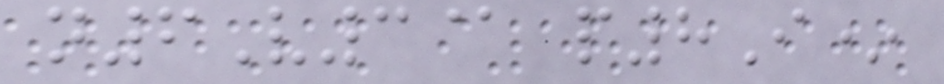n6V3@ p8I*
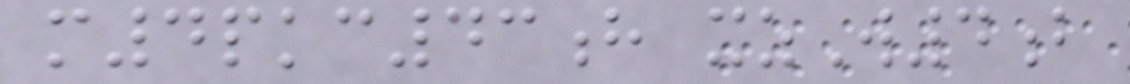m4pkc43h xzW4b
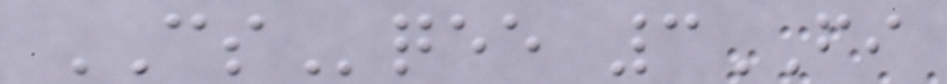CSqee 3FI
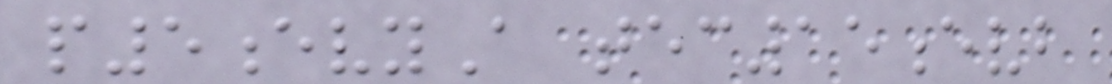p5evyA tec15evb
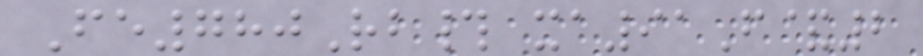Fe780Rb# xa91F&2
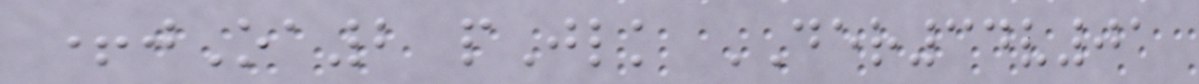+jOa2 pJlk DER34v01
